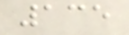135
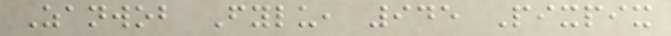Zanwob Fylu, 945 Pixpix
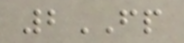2FP
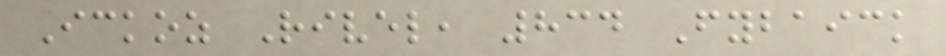Ickoz Rivel, 834 Fybaick
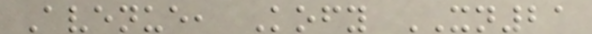Avenue, Kofy XN21
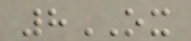8OX
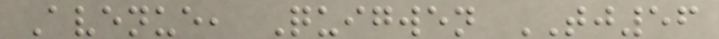Avenue, Quigwen TJ56
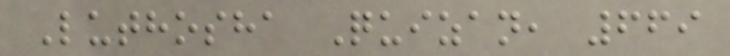Luthosha Quizan, 669
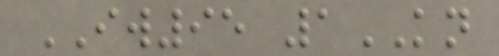IW95 1KN
